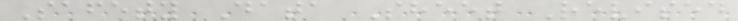Safety Data Sheet Revised
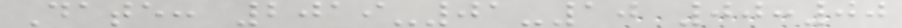Date: 2019-01-10 00:00
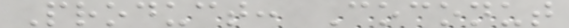Product: Coconut
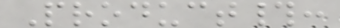Product#:
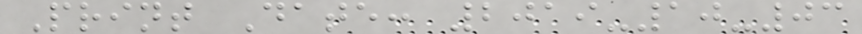Print Date: 2019-10-03
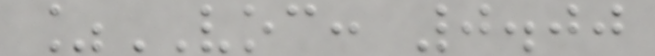%VOC: 0.00
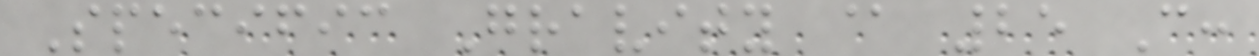Specific Gravity @ 25 C:
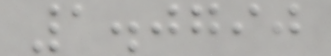1.0790
